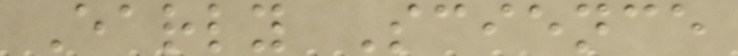Early Science
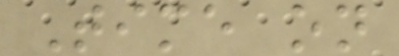Time on
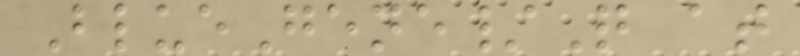BlueGene/Q at
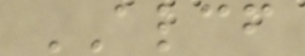ALCF
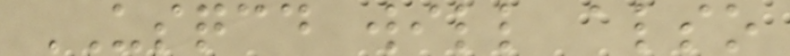USQCD will also
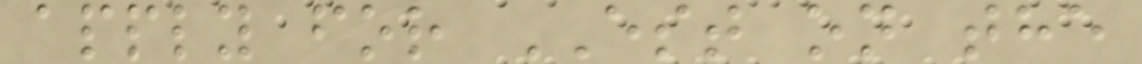apply for EST on the
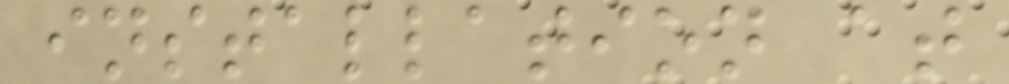installation at
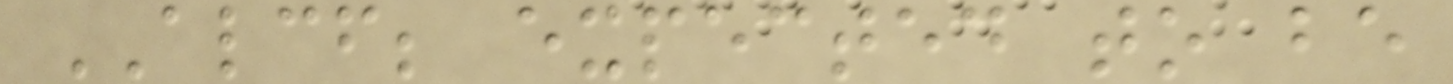ALCF; expected to be
